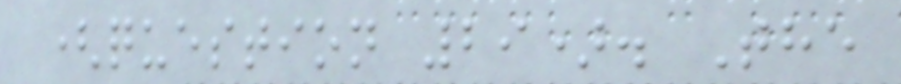(question 29). The
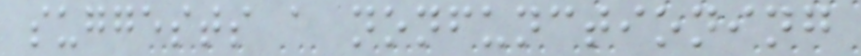suggests a nonfunctioning
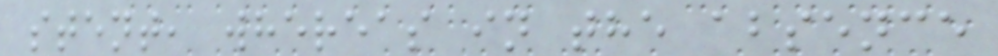stent, whereas in the absence
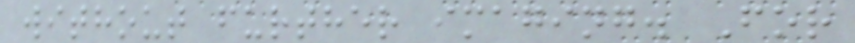without further imaging. For
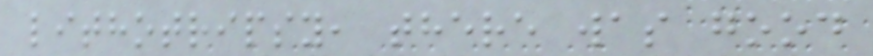lithotripsy, there was good
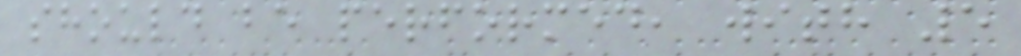should be performed, with 5
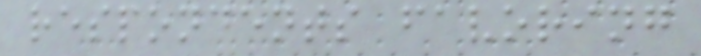respondents favoring
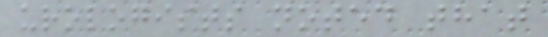urologists noted that
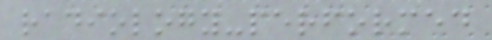radiology-performed
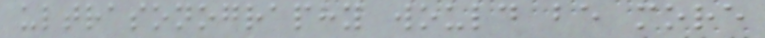ultrasonography would be more
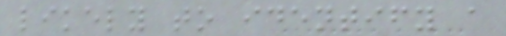likely to identify a
